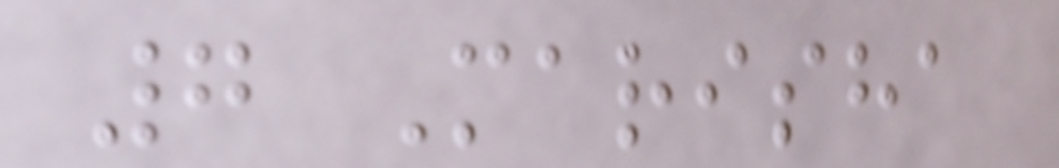7 Marisha
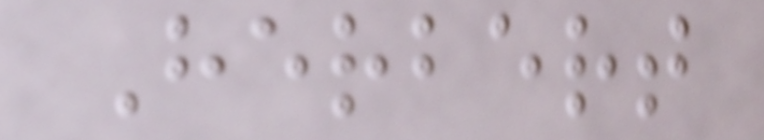Herbert
